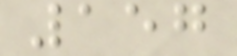157
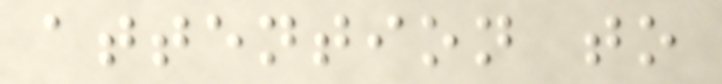attention to
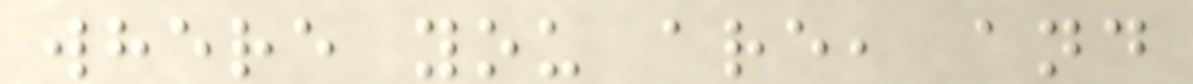where you are, and
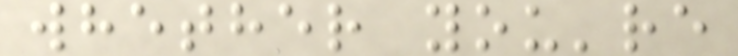whether you're
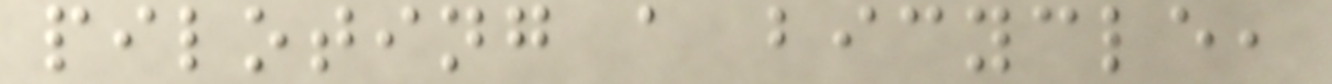piloting a bicycle,
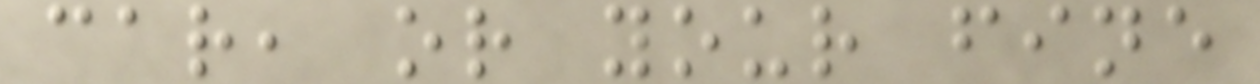car, or your fine
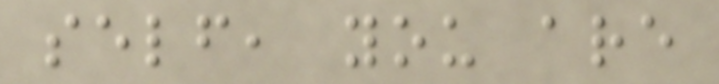self, you are
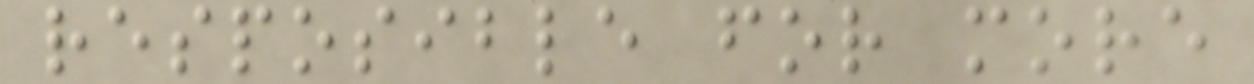resposible for more
